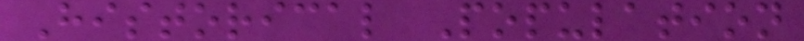Historical Population
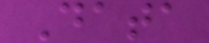Data
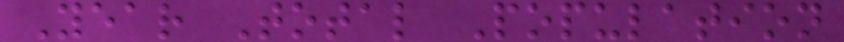Year Total Population
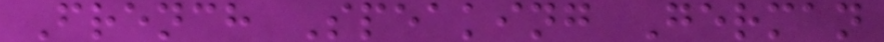French Speaking German
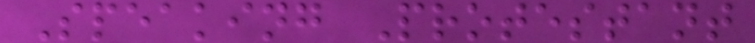Speaking Protestant
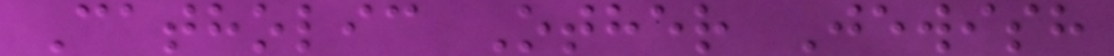Catholic Other Jewish
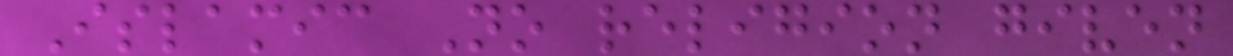Islamic No religion given
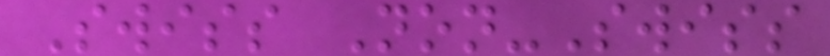Swiss Non-Swiss
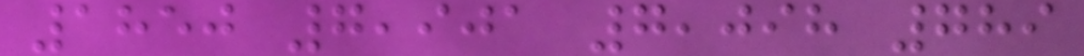1850 7,901 7,098 789
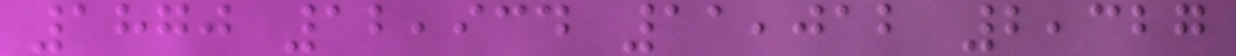1870 12,934 11,012 2,327
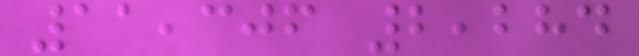11,306 2,284
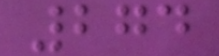274
